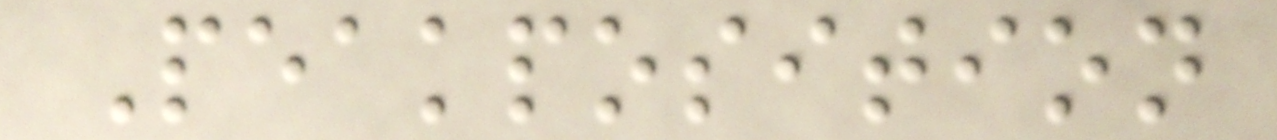Peakposition
